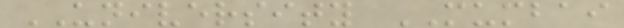UNIVERSITY MUMBAI
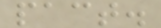pact.
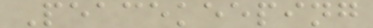Peacekeeping
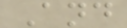And
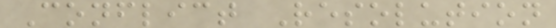Conflict Resolution
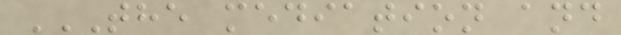THE MEDIATION AND
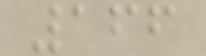166
